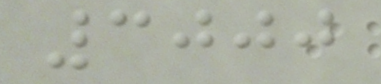3000
